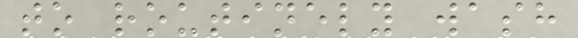to routinely wash
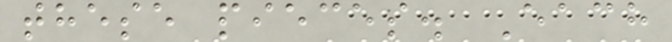these pieces. Each
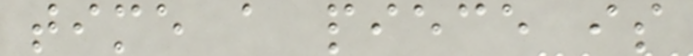time a piece is
